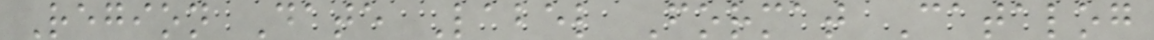Region Date Label Format Catalog
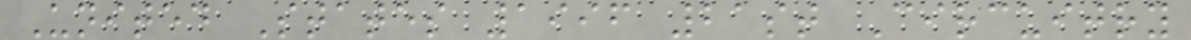United States 1996 21st Circuitry
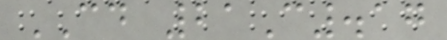CD 21C.17
